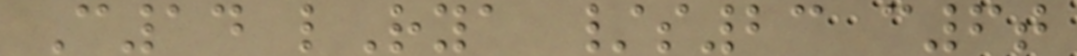C14 lRya /s23 c6t
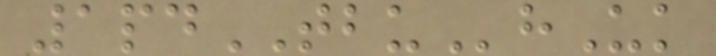1pdTBUhUk
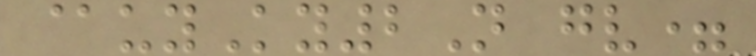@uyKy2N gv=
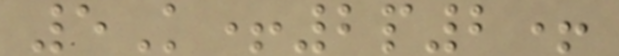5K+2p2+
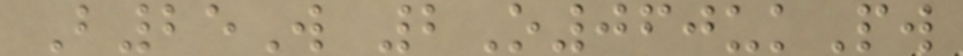B25W 2O060ukPw
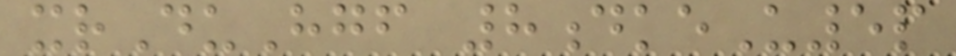xrDuHgf 8dkeU5p
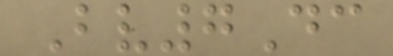Bv7Dc
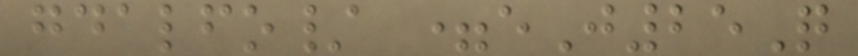gdalfo/ =eJ25Q
